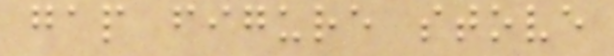gap figure stove
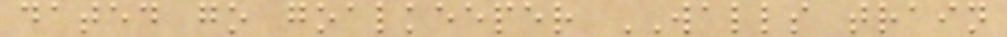dated go goalkeeper WALLS train
